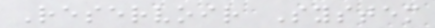Reservoir System
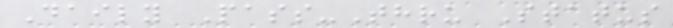Daily Pass-Thru Status
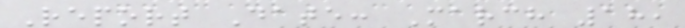Report Date: March 18,
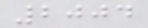2004
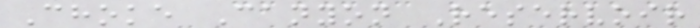Choke Canyon Reservoir
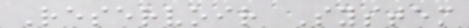Reservoir System
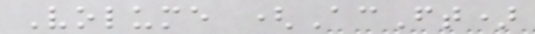Volume (AcFt)
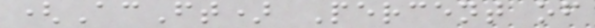(AcFt) Percent of
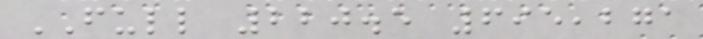FULL 220.5 695,271
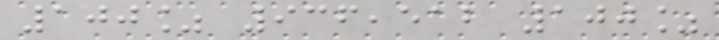100% 936,512 100%
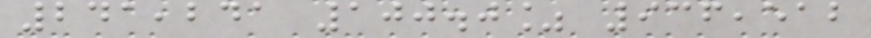241,241 100.0% 936,512
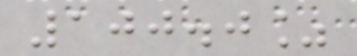100.0%
